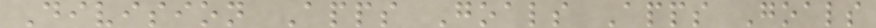Division Apps Goals Apps Goals
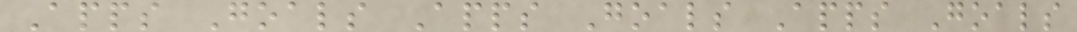Apps Goals Apps Goals Apps Goals
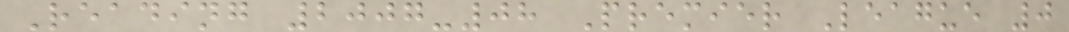Reading 2007-08 Premier League 0
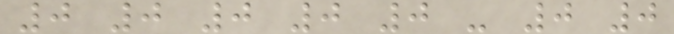0 0 0 0 0 - 0 0
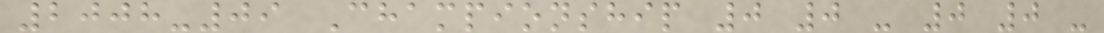2008-09 Championship 0 0 - 0 0 -
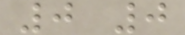0 0
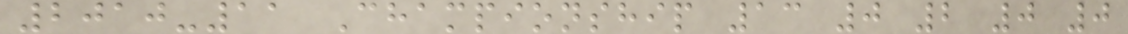2010-11 Championship 13 0 2 0 0
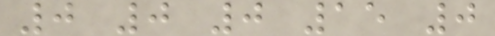0 0 0 15 0
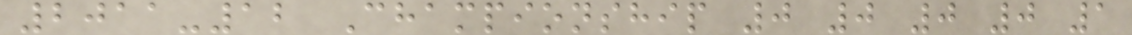2011-12 Championship 0 0 0 0 1
